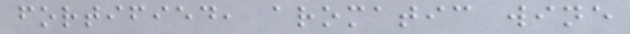fortified, aromatic wine
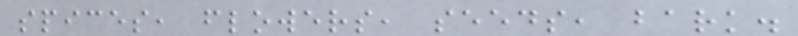spices, flowers, seeds, bark.
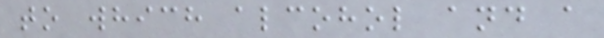to which alcohol and a
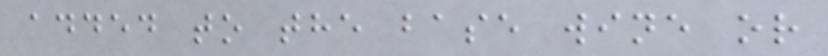added to the base wine or
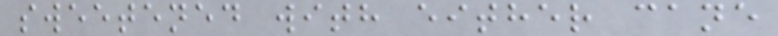sweetened with either cane
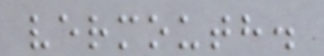vermouth.
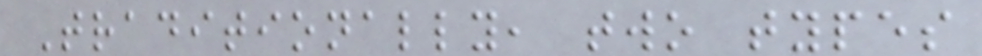Traditionally, two types
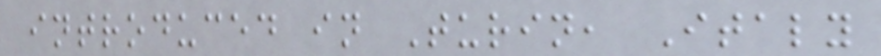introduced in Turin, Italy
